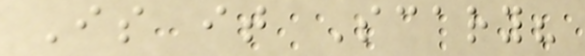Is it Scary?
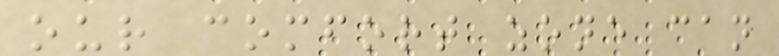our comfort zone can
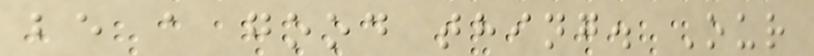be a good thing. Our
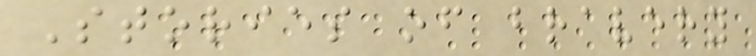Stories of bravery
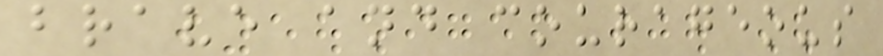brave and courageous
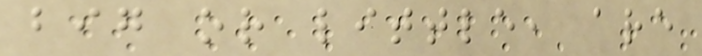big or little, are
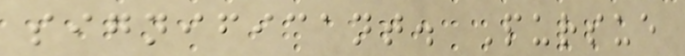significant. Pursue
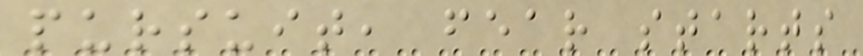pursuit, fear starts
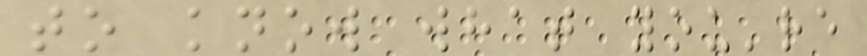to know what you're
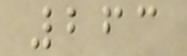263
